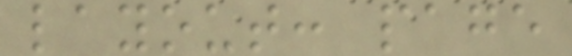layout: page
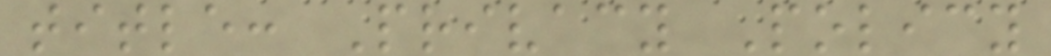title: Privacy Policy
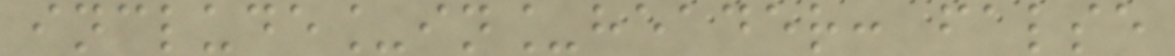include_in_header: false
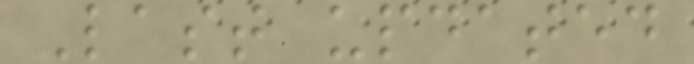Last updated
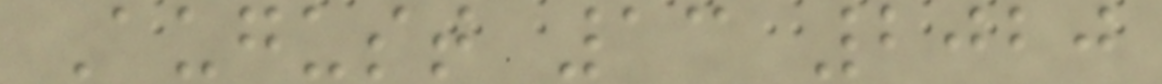August 13 2020
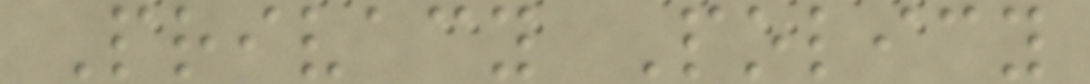Privacy Policy
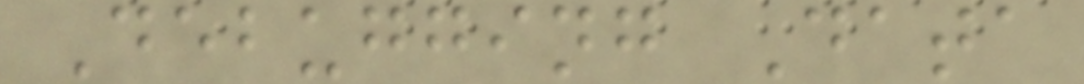Debugging Data
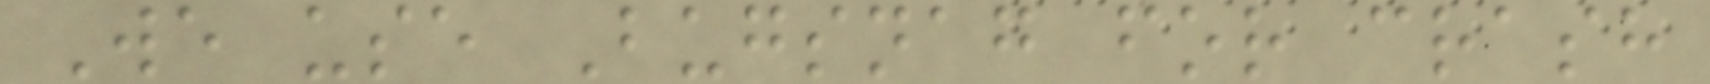We use Bugsnag for crash
